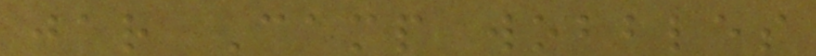jar Camp wobbles
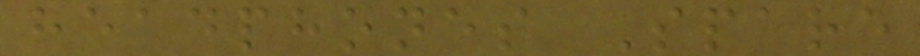headphones Spare
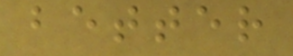better
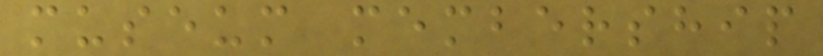museum membership
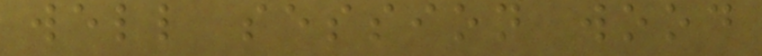well session wood
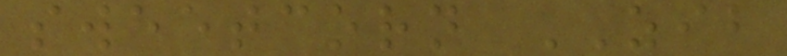sweetcorn ZIB
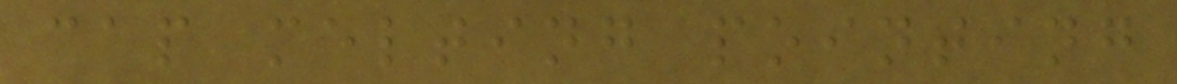cap melting pointing
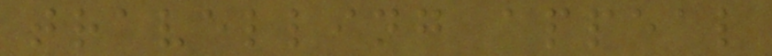travelling appeal
